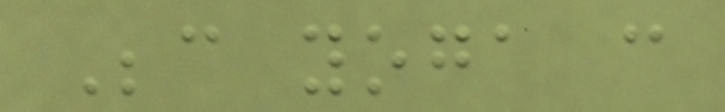Because yoga can
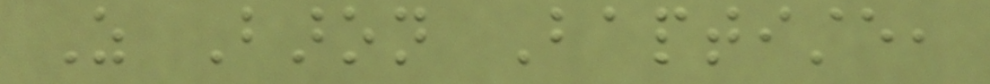As Baron Baptiste,
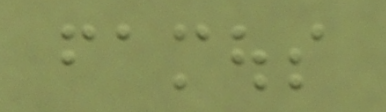famous
